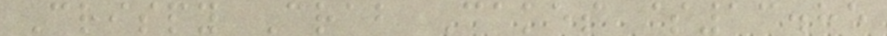Crispy Crab Cakes $13.85
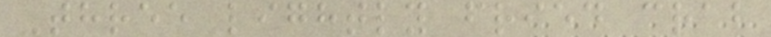Three lightly fried crab
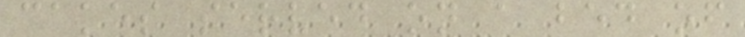cakes served on a bed of
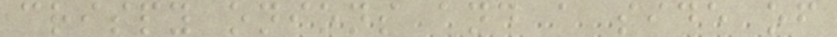crispy onions and a side of
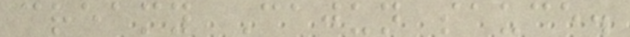creamy Cajun sauce.
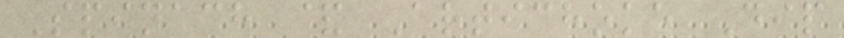Spinach & Artichoke Dip
